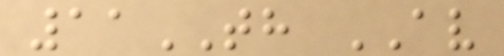11TH AV
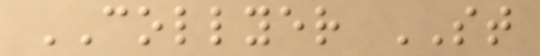COLLYER ST
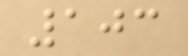103
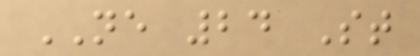NE 24 St
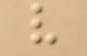v
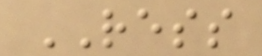RESS
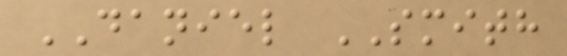DANIEL SMITH
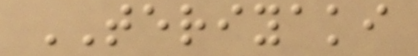TERIYAKI
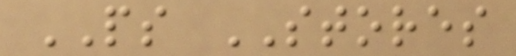PS STORES
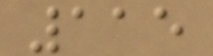115
